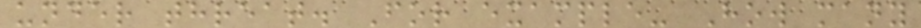under threat. For example- How many
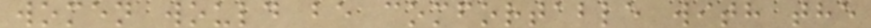women would be comfortable with the
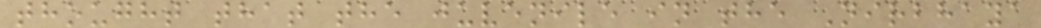thought that the juvenile in the Nirbhaya
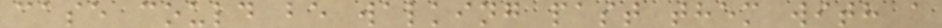case could be walking past them with a
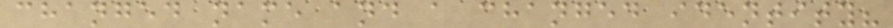changed name and a changed identity?
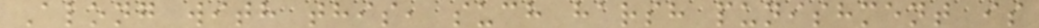Along with this, such harsh punishment is
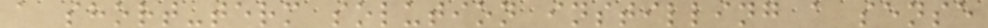a short-term solution instilling a sense
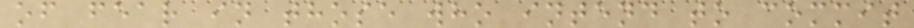of fear in those who intend to commit
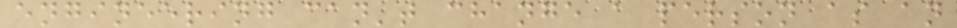engineering can't change a person as an
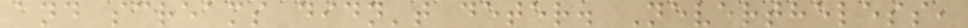and screams didn't deter. Nevertheless,
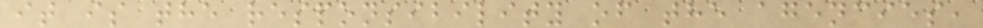it is the responsibility of the agencies,
